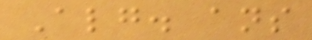Alg. ans
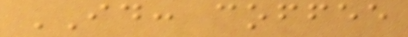ID: coffee
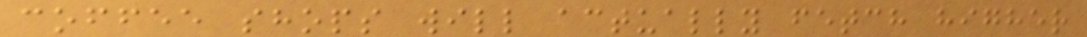coffee shops will actually fetch higher
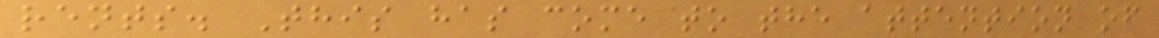rents. This has come to the attention of
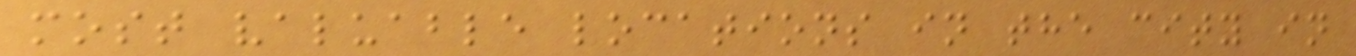most valuable locations in the city in
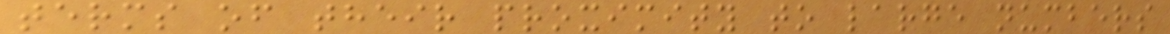terms of their proximity to large numbers
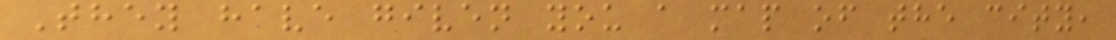They have given you a map of the city,
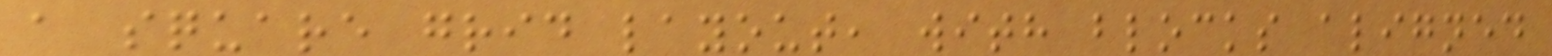a square grid layout, with blocks aligned
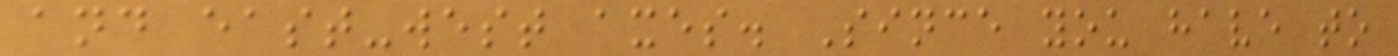and east-west axes. Since you have to
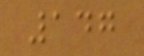147
